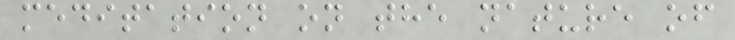meditation on the nature of
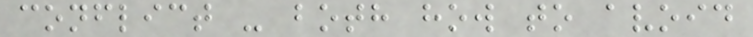conflict - both how to avoid
